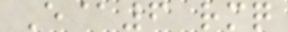E@6 rmq
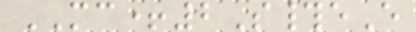MC+2S#eE
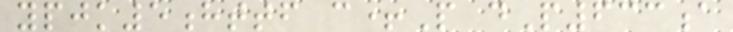ypjk5httf c+P dP633a
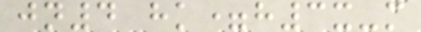jn4 hk=h3x-m
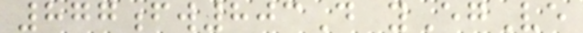877fw803D yEgVe
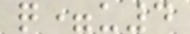q=u4
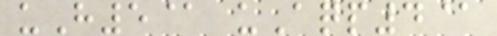uH5@ uAqp4@
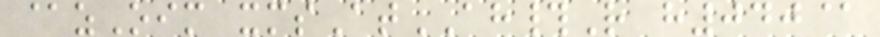@zOim xmsAtAH#R h040@
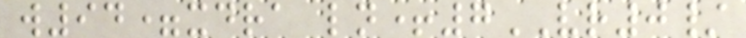w94=xdra ln+7VR0/
